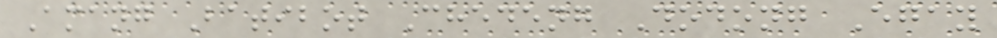Amang Batibot Chedeng Dodong Egay
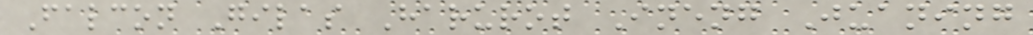Falcon Gilas Harurot Ineng Juaning
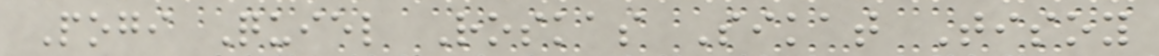Pogi Quiel Roskas Sikat Tisoy
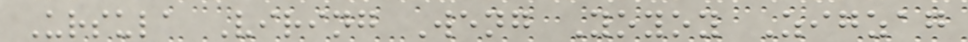Ursula Viring Weng Yoyoy Zigzag
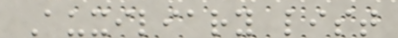Auxiliary list
